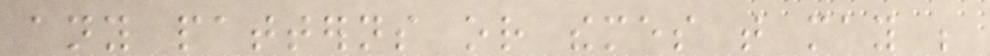any patterns or themes that may be
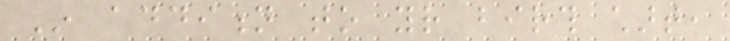In addition to your birth chart,
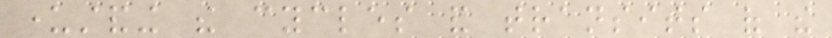understanding the cycles and transits of the
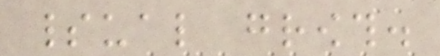spiritual growth.
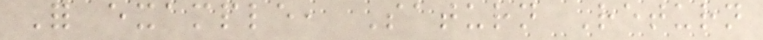For example, Saturn Return
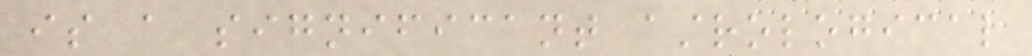is a significant astrological
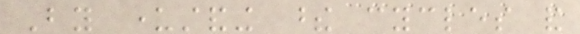By understanding these cycles and
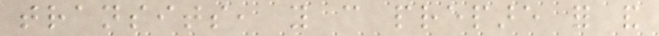transits, you can prepare for and
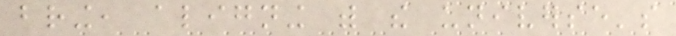bring, aligning with the universe's
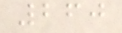260
